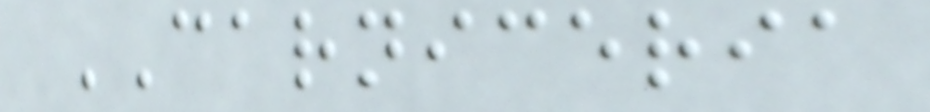CARNICERIA
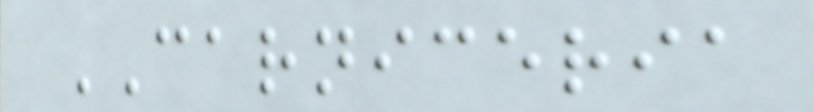CARNICERIA
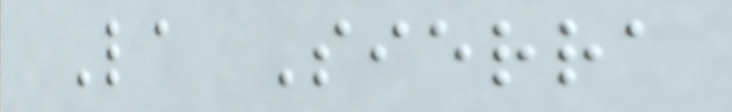La Sierra
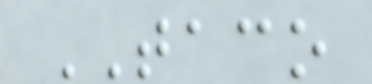TACO
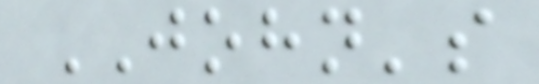JOHN's
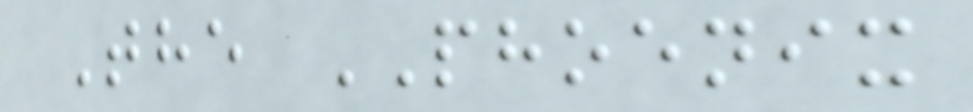The PHOENIX
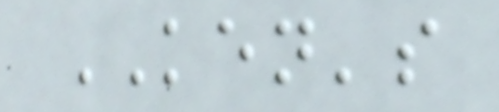KEN's
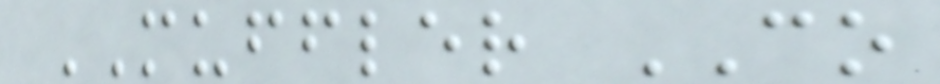MUFFLER CO
